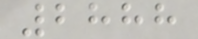2888
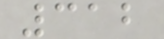312
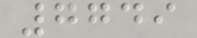7749
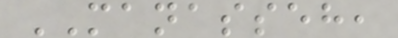MANASSEH,
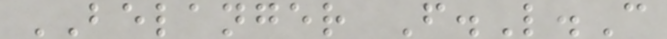BELANGER F.L.C
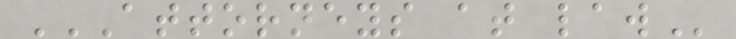ATTORNEYS AT LAW
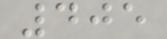405
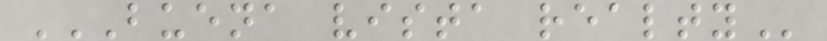BUENA VISTA REALTY
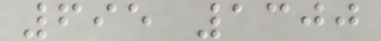695 1300
